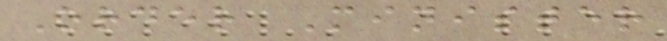Order Minister
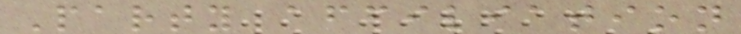Party affiliation
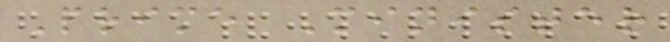Prime Minister
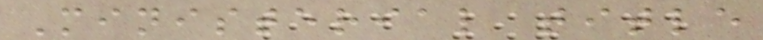Ministerial title
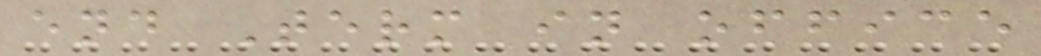end Term in office
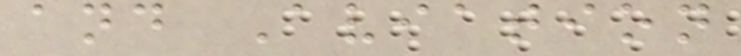and Aviation
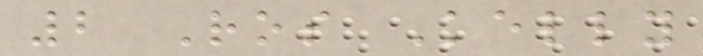2 Ros Kelly
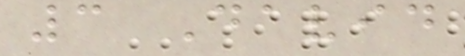3 David
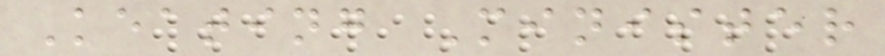Keating Minister
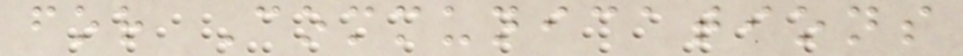for Communications
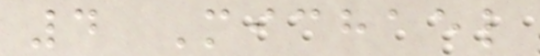4 Michael
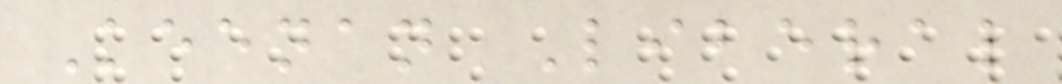Keenan Liberal
